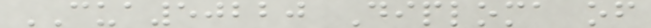CUA50220 Diploma of
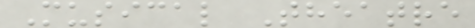Musical Theatre
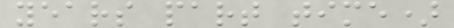years part time)
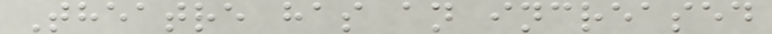Theatre has an increased
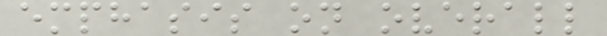emphasis on overall
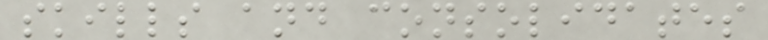skills and consolidates
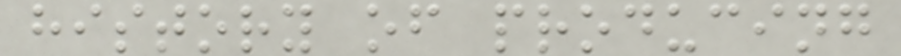history of producing
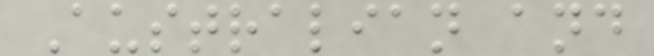Australian and
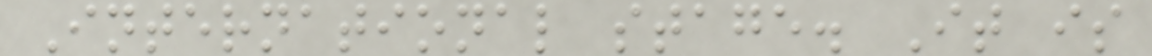International stage. It is
